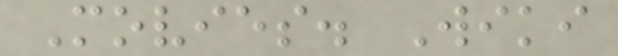Movies. Wiki
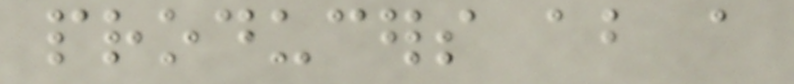producers about a
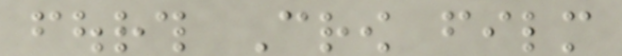fourth Crow film
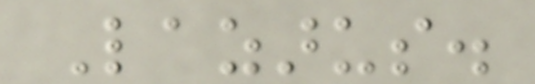Lazarus.
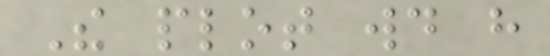The plot would have
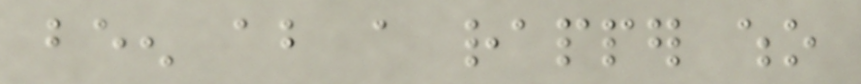been about a rapper who
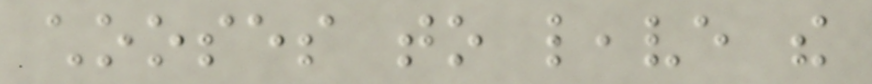chooses to leave the
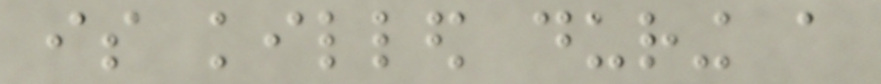is killed during a
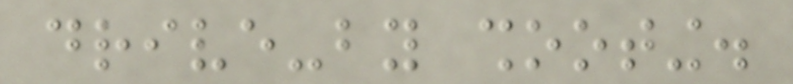drive-by shooting.
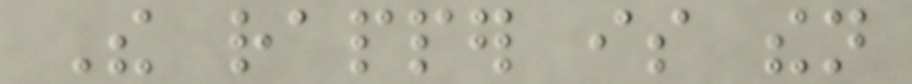The rapper is then
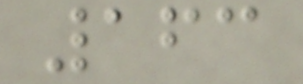163
